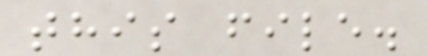this file.
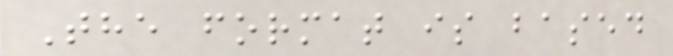The format is based
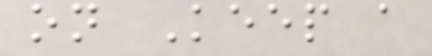on Keep a
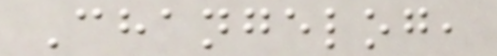Changelog,
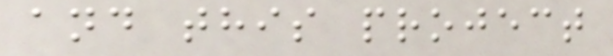and this project
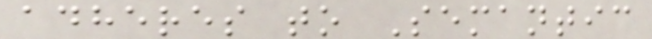adheres to Semantic
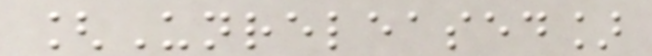[Unreleased]
